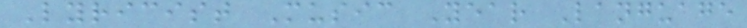Lyricist Music Year Language
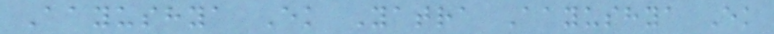Aayushya Ek Yatra Aayushya Ek
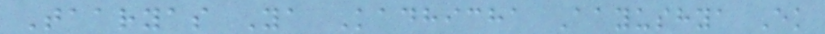Taaryas Ya Kadhicha Aayushya Ek
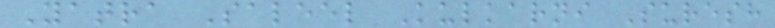Yatra Saleel Kulkarni Suresh
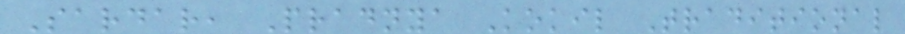Sardar, Pradnya Kokil Traditional
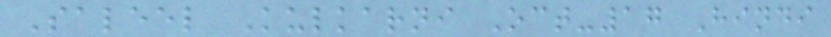Saleel Kulkarni Oct-17 Hindi
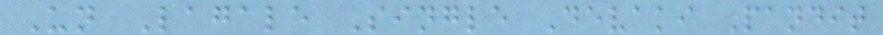Un Lagale Single Devaki Pandit
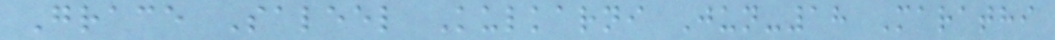Grace Saleel Kulkarni Jun-18 Marathi
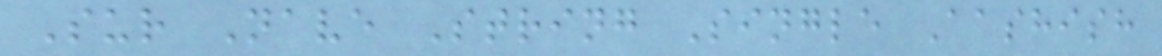Sur Nave String Single Aashish
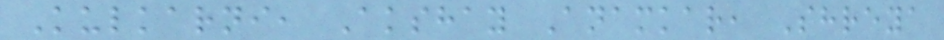Kulkarni, Akshay Anamkar, Shreya
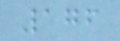176
